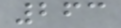263
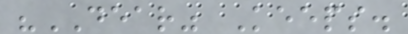"DEAR" Keeps.
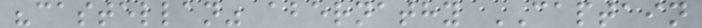"castellan" abernathy CAPTAIN
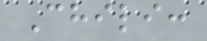Chili:
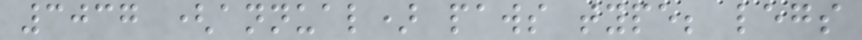3037 (annual) paws type; legs
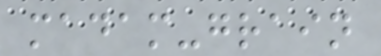madam-grain
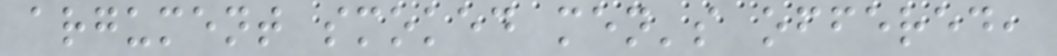argument smoked men's offered,
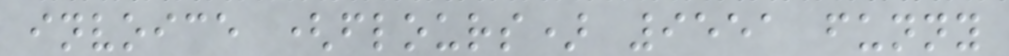invoice (flours) 9551 funny
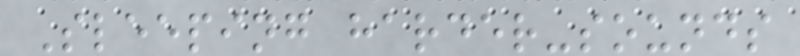Sleeping harder-sounds
